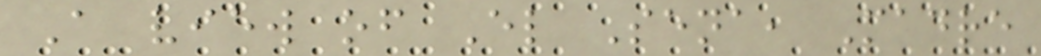A view of El Sena, Madre
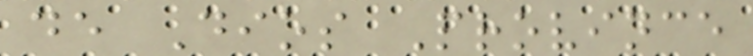de Dios Province
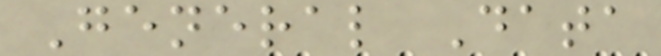General Data
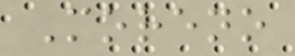Moreno
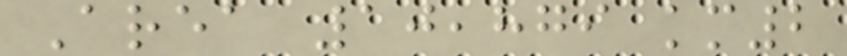Area 10,879 km2
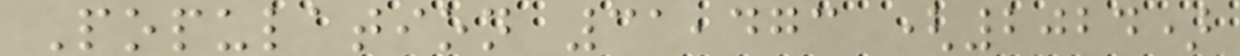Population 31,473 (2024)
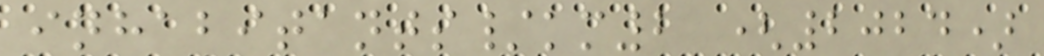inhabitants/km2 (2024)
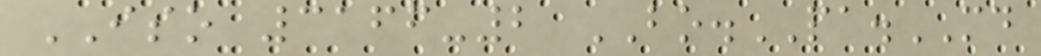ISO 3166-2 BO.PA.MD
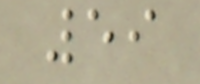59
